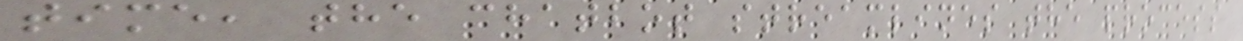time, the chatbot streamlines the process
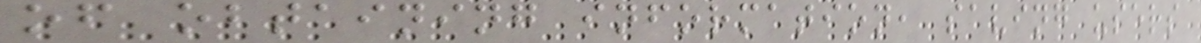of obtaining information, saving users
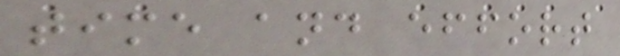time and effort
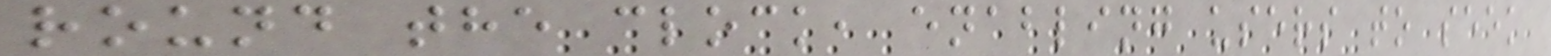round the clock, enabling users to seek
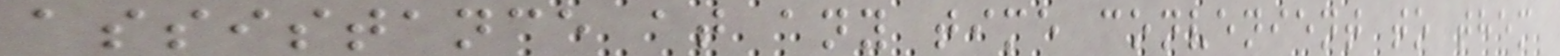assistance at any time convenient to them
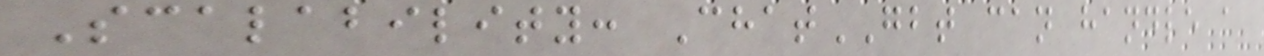Scalability: ChatGBT can handle a
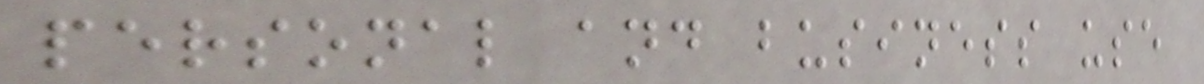personal and business use
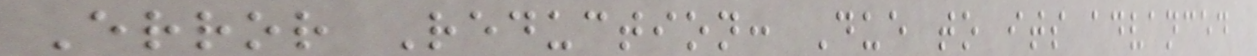Error Reduction: Due to its advanced
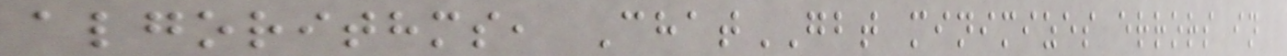algorithms, ChatGBT minimizes errors in
